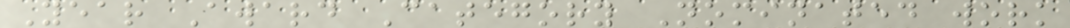Year Award Category Nominated work
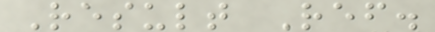Result Ref.
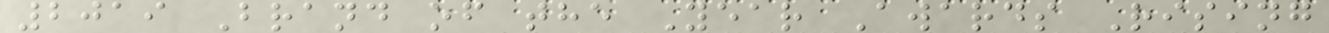2019 Brand of the Year Awards Rising
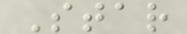Star
